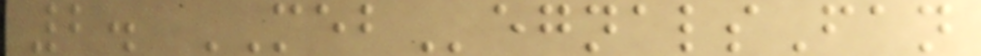2. MEBegnalsFan
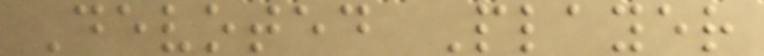Devoted Player
